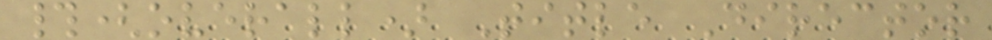#(overall) Title Director
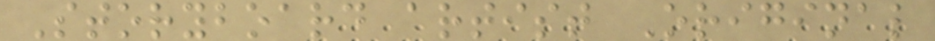Storyboard artist Original
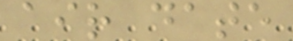air date
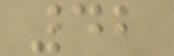42
